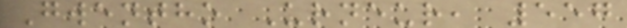Gwentho Urneur, 557
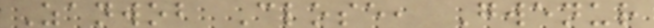Zanwob Close, Gwenur
